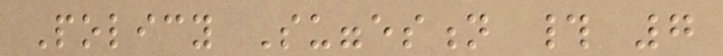Policy Suggestion # 7
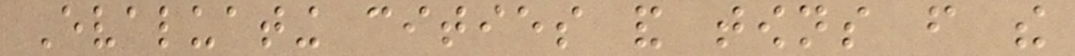Evaluating cities and towns from the
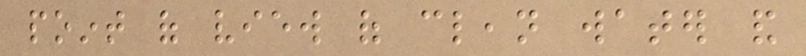point of view of clean water and
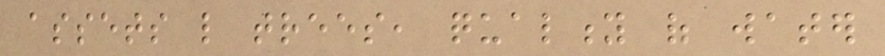assets like trees, quality of water
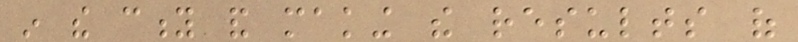in the city and making the results of
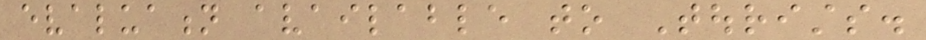evaluation available to Tourists.
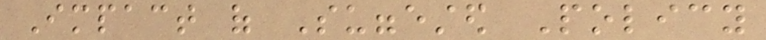Impact of Suggested Policy
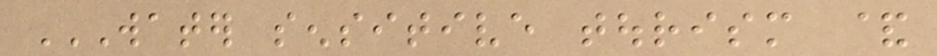WATER SENSITIVE TOURISM &
